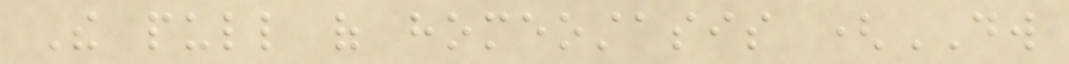The pull of homeostasis (DW
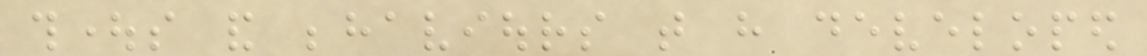thoughts and behaviours that have developed
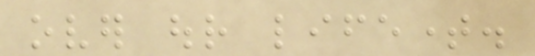over our lifetime.
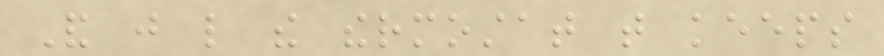And just like the thermostat that keeps
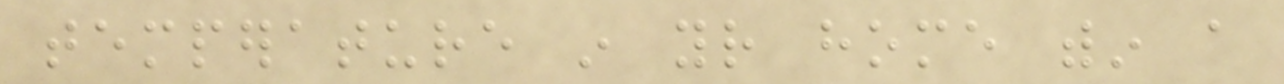temperature in your home within a
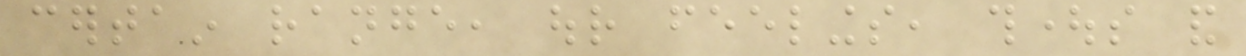certain range, our feelings, thoughts and
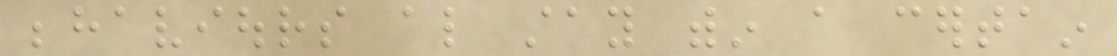behaviours also stay within a certain
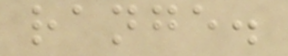range.
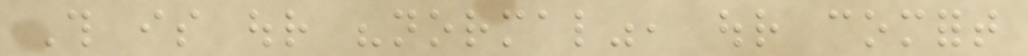This is our "normal", our comfort
